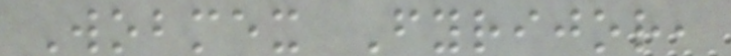Wobmex Fyrijor,
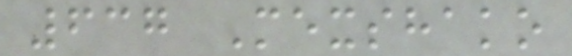637 Mexshako
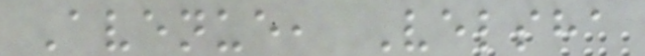Avenue, Velsha
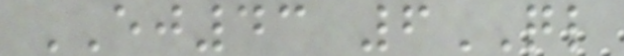EJ43 6QL
